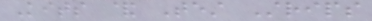Kits & Test Strips
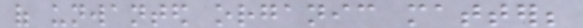of unwanted organic matter;
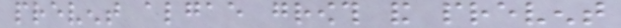prevent algae growth and prevent
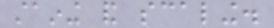staining and scaling.
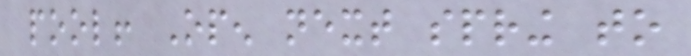pool! Open next spring to
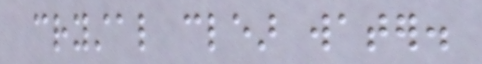crystal clear water.
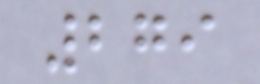279
